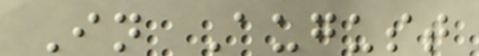In August
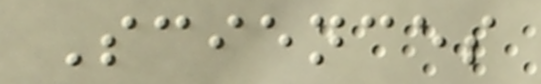Sciences
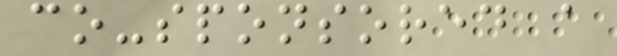co-sponsored a
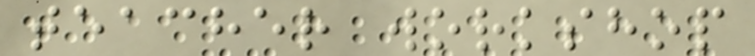teacher workshop
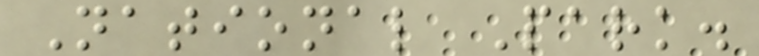National Park.
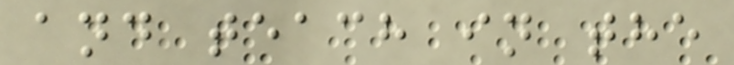and teach in the
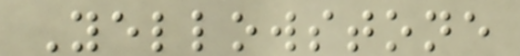Yellowstone
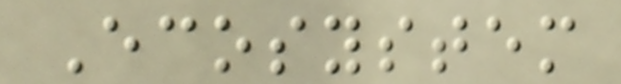Ecosystem
